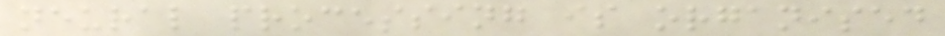neural processing is organised
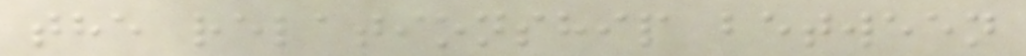the relationship between
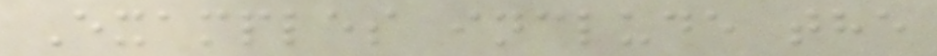Examples include the
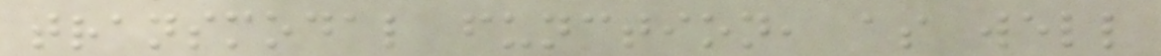transmodal function, as well
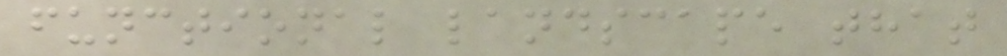functional landscape that
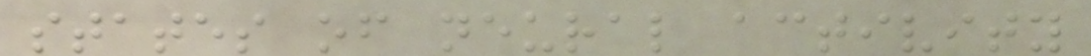states of neural activity
